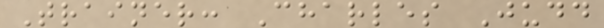Trainer: Charles Judd
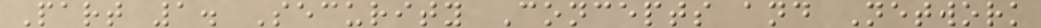Part 1. Security Concepts and Network
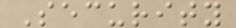Security
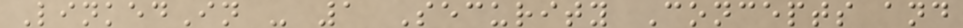LinkedIn - 1 Security Concepts and
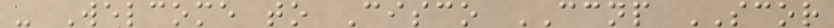- Welcome to Cisco CCNP SCOR
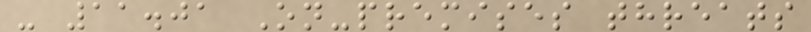- 11.01 On-premises threats
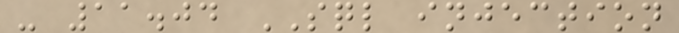- 11.04 SQL injection
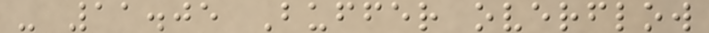- 11.05 Buffer overflow
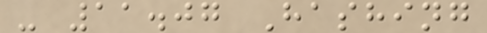- 11.07 Hashing
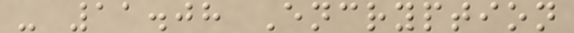- 11.08 Encryption
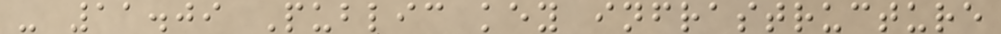- 11.09 Public key infrastructure
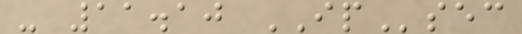- 11.10 IPsec
